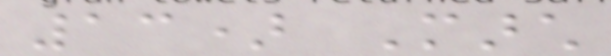13) March
